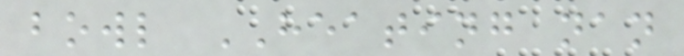bowl HEATING nan
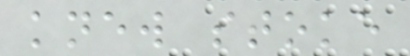knew stoke
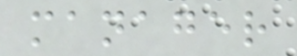manager
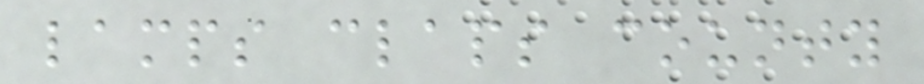lamps claps county
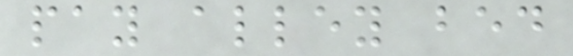pay alley bed
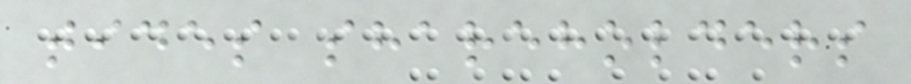tides shareholders
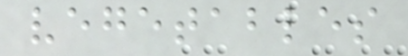vegetables
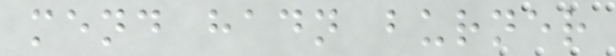mend hadn burner
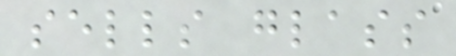sells glass
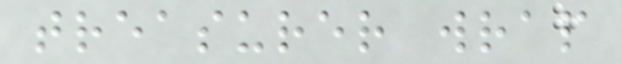treasurer wrap
